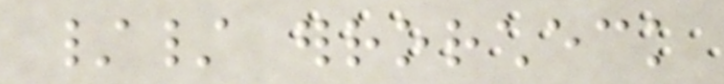// errorcheck
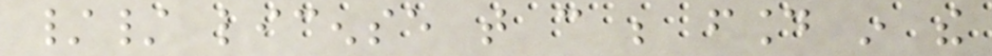// license that can be found in the
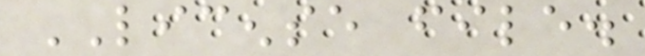LICENSE file.
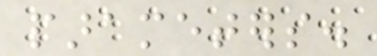parameters.
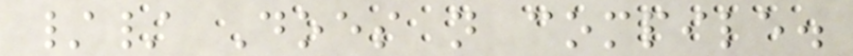// Does not compile.
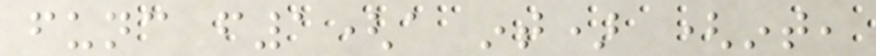func f1(a int) (int,
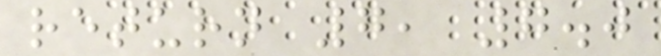return 7, 7.0
